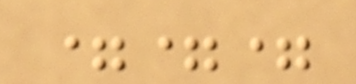===
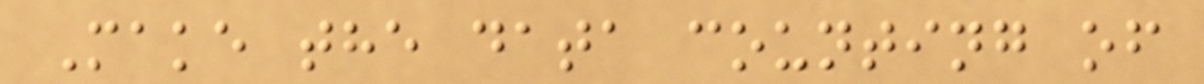Make the data counting of
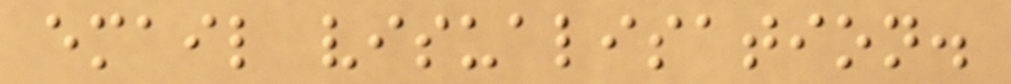email visualisation.
